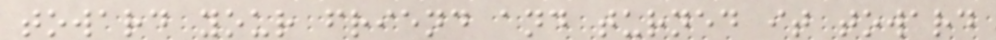toward your friend and turned it toward
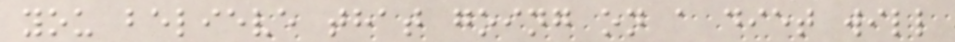you believe that going on a diet will
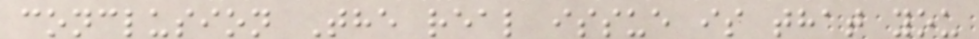conclusion The real issue is that you
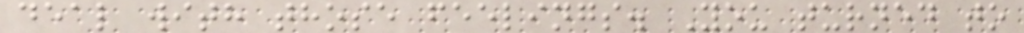deal with those feelings. You turned to
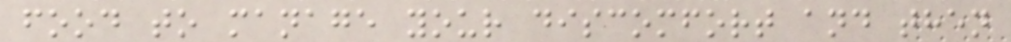food to manage your discomfort and then
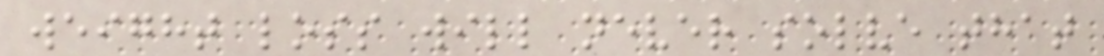weight loss will never solve that
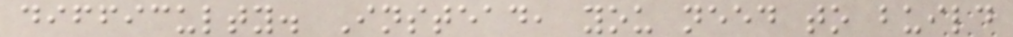difficulty. Instead, you need to build
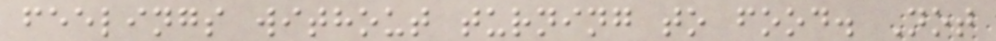feelings without turning to food. Not
